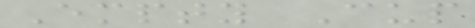Empty Cup
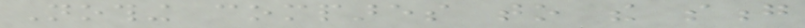Nothing compares to the song
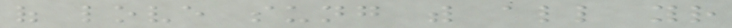of love sung with all your
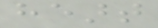heart
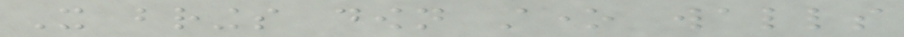It brings down stone walls
